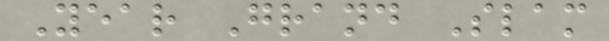Year Grand Slam
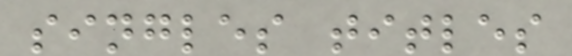singles titles
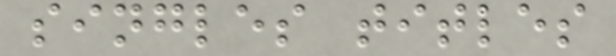singles titles
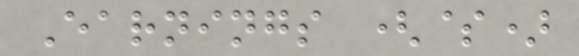Earnings ($)
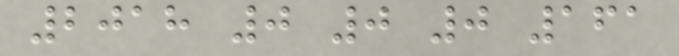2018 0 0 0 161
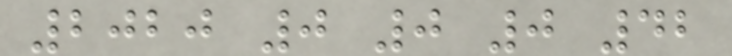2020 0 0 0 42
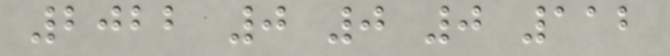2022 0 0 0 112
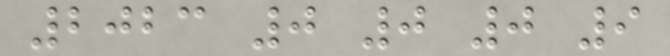2023 0 0 0 9
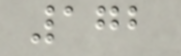172
